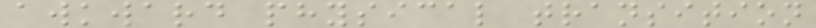awkward physical transition
